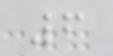6
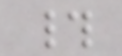#
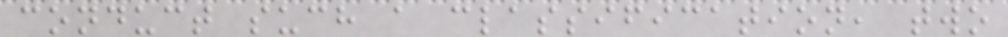conduct such a classification, two
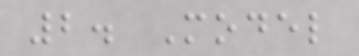2. Model
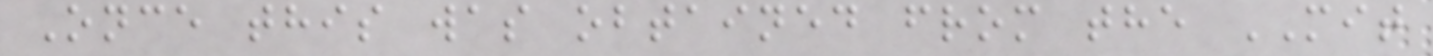Once this was obtained from the MIT
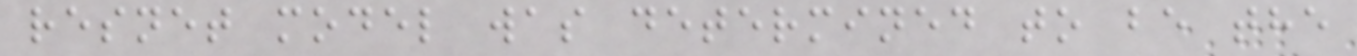resnet model was determined to be the
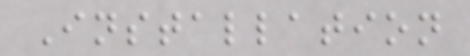Installation
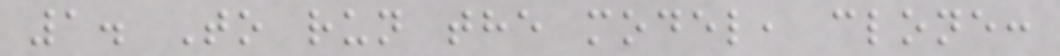1. To run the model, clone:
